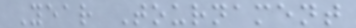Year Tournament
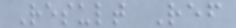Result Ref
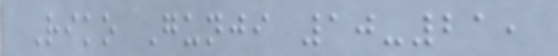Riko Gunji 10-21,
